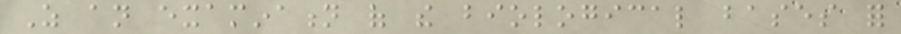As an examination of the biological bases for
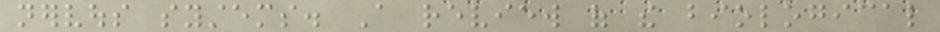nervous systems. A review of the biological
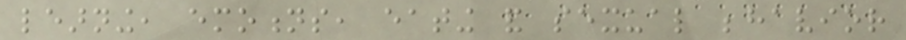learning, emotions, eating and sexual behavior
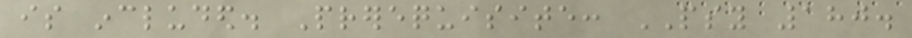is included. Prerequisite: PSY 180.
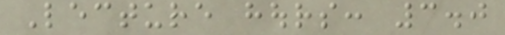Lecture hours: 3.0
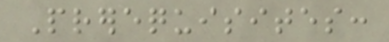Prerequisites:
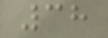38
